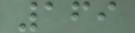169
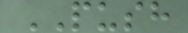PUSH
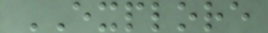EXPLORE
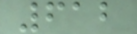612
